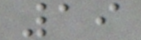19
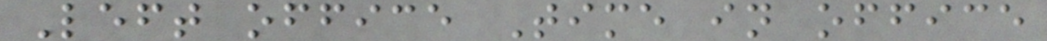Left office Time in office
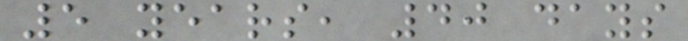5 years, 40 days
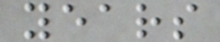years
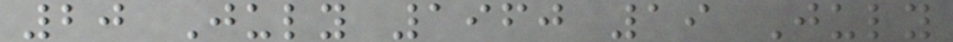20 July 1960 19 July
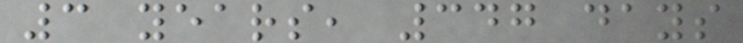3 years, 347 days
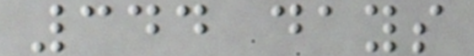344 days
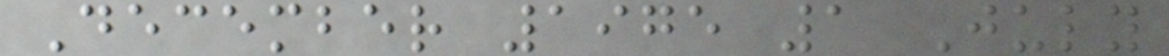December 1975 1 July
